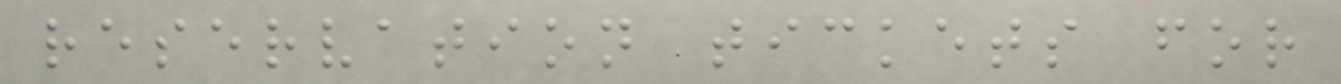reservation tickets for
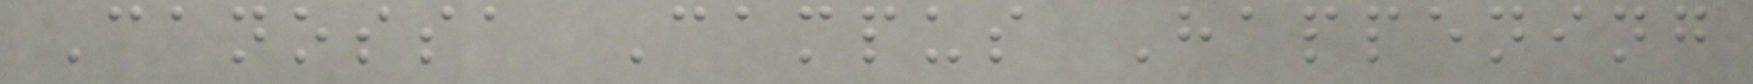Canossa Campus Happening
